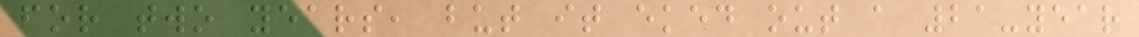for two years, but it eked out a 21-year
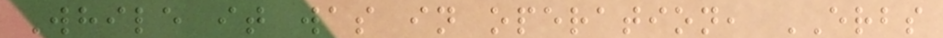While it was in operation, ERBS
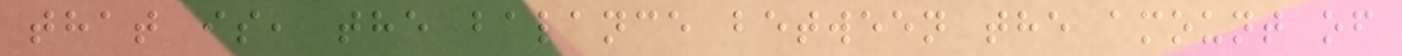that is, the balance between the amount of
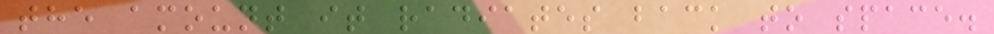the amount it radiates back to space.
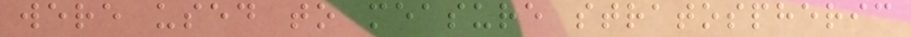were used to measure stratospheric
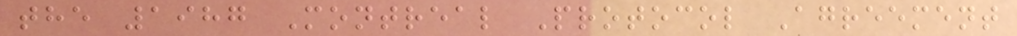the 1987 Montreal Protocol Agreement
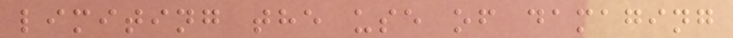limiting the use of damaging
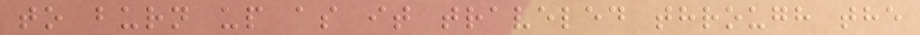to burn up as it traveled through the
